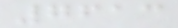7613
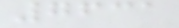7631
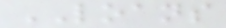LOANS
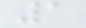1
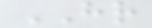HR
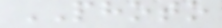PHOTO
